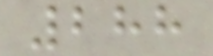288
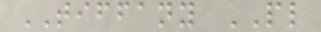TIFFANY PL
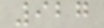927
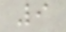9
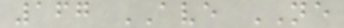167 AVE NE
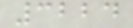3224
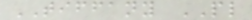TIFFANY PL
